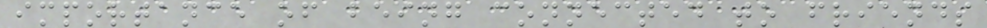importance of being connected to friends
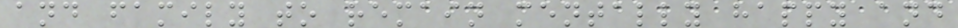and family to remain mentally happy and
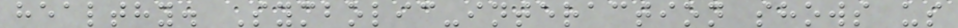healthy. Symbolic-interaction shows us
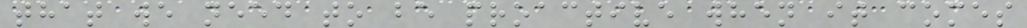that we need to be proactive when it comes
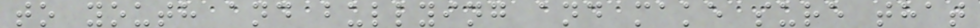to youth and bullying and make sure that
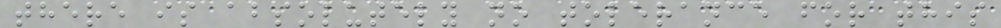there is absolutely no tolerance for this
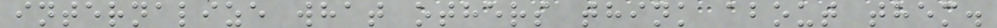internalize what others think about them.
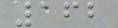162
